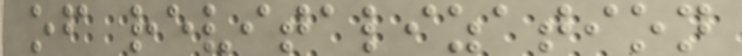of revitalization
